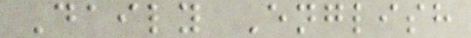Daily English
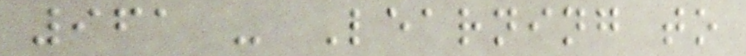961 - Learning to
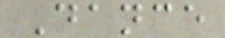Dance
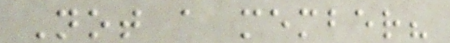Not a member?
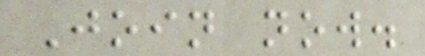Join now.
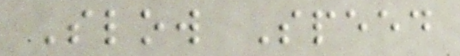Slow Speed
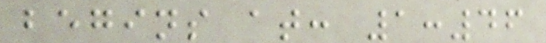begins at: 1:46
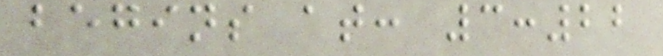begins at: 3:22
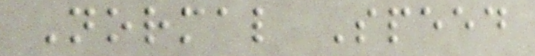Normal Speed
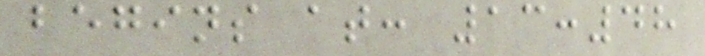begins at: 13:48
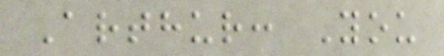Arthur: You
